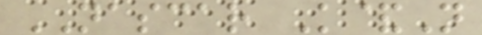NASCAR K&N
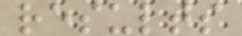results
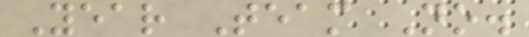Year Team No.
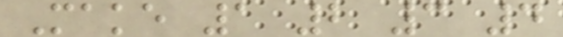Make 1 2 3 4
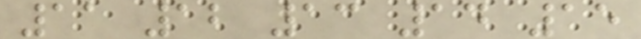11 12 13 14 15
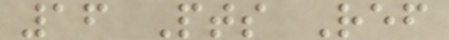16 Pts Ref
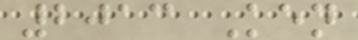2013 Ken
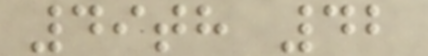49th 42
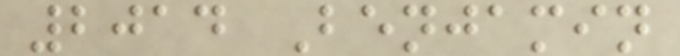2014 Benjamin
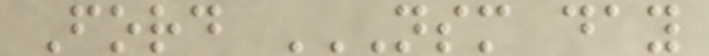Ford NSM DAY
